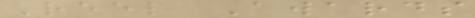Reel Awards
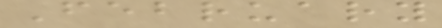February
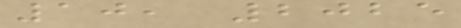10, 2025
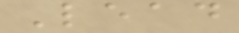Lead
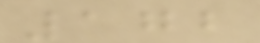172
